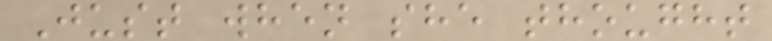Just when she thought
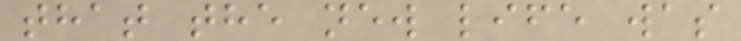that the new life was
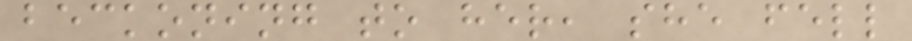beckoning to her, she fell
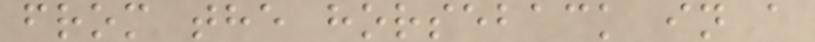from the horseback in a
